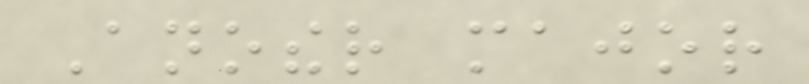Another major
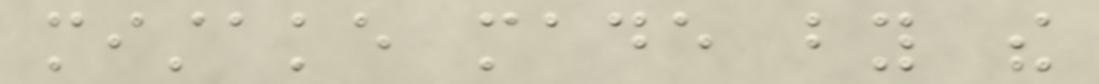mistake made by the
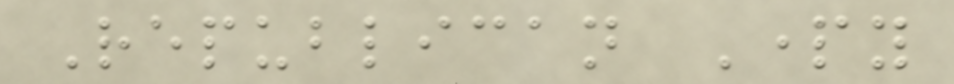Republican Party
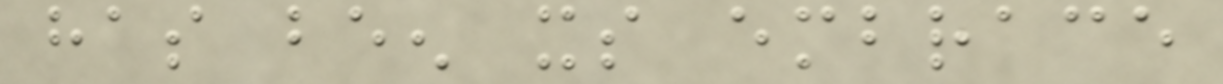has been its embrace
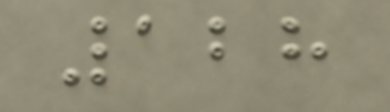128
